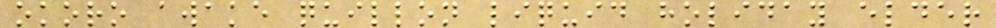okoro awake quillon liquid holiday elder
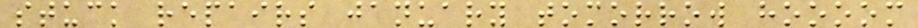stuck repairs january tomorrow hoooom
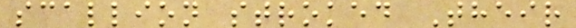scallion stroked Their
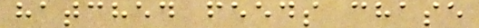hatched feeds chase
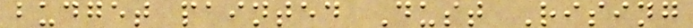budget painted Dust Rising
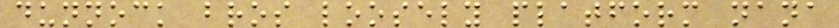dunnock bros loosely platform nana
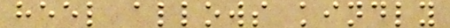heel allows kindly
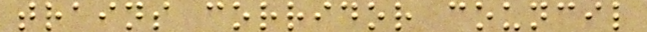trains corridor council
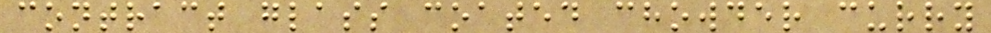contract glass coated chowder curry
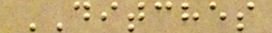DITCHES
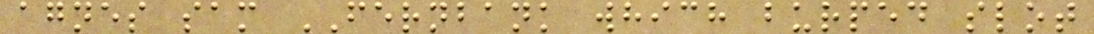agnes sam FERNBANK which burped slot
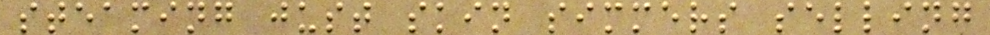steaming just skin simmers selling
